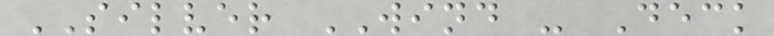SILVER WIND - Deck
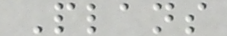Plans
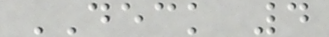DECK 4
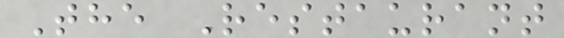The Restaurant
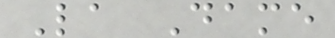La Dame
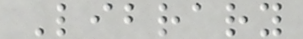Library
